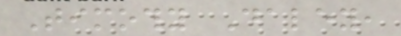Timothy Daley,
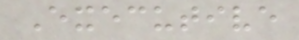Executive
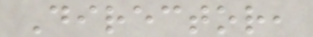Director,
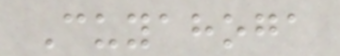Cuyahoga
